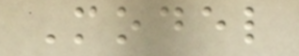Model
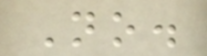No.
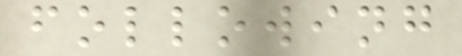following
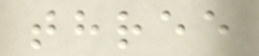three
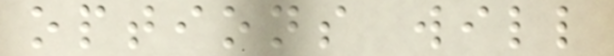options will
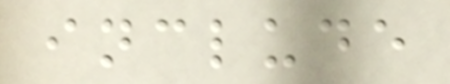include
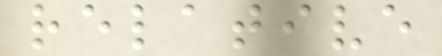relative
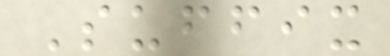Suffix
